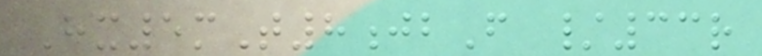Hx5mT8jbF /33r
